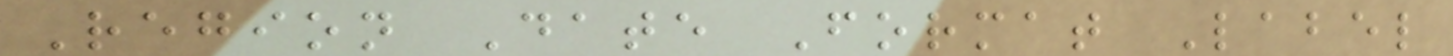Region Date Format Label
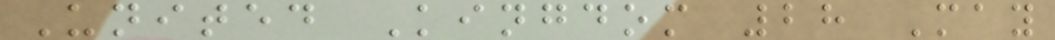United Kingdom 28 May
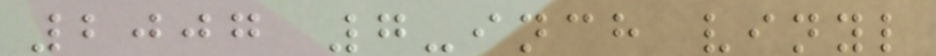2007 7-inch vinyl
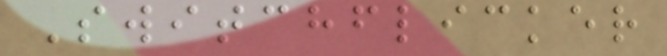Switchflicker
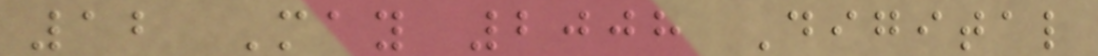12 May 2008 Digital
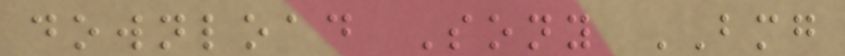download Sony BMG
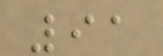91
